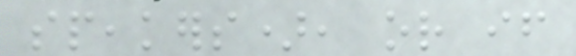speakers), or if
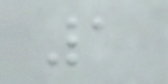1
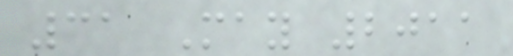31 May 2011
